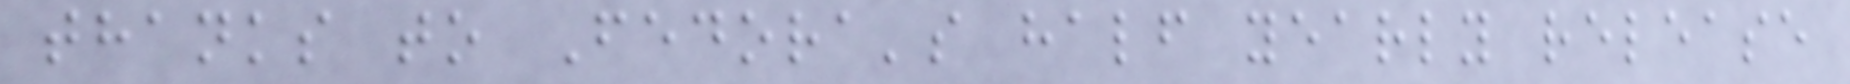thanks to Fedora's half yearly release
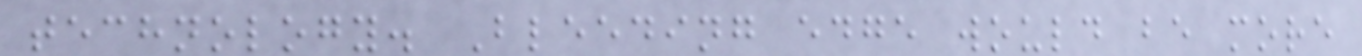technology. Bleeding edge would be more
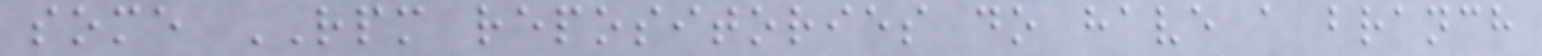some RPM repositories do have a branch
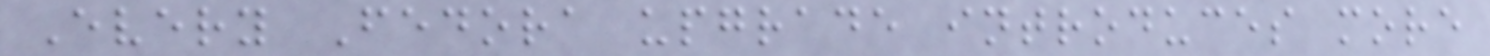Every Fedora upgrade introduces more
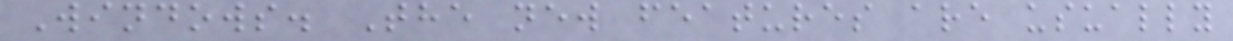Windows. The new features are usually
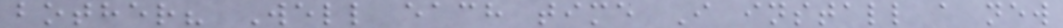bother? Well each time I install a new
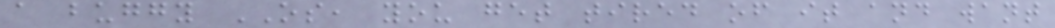a buggy OS, you get tired of it and want
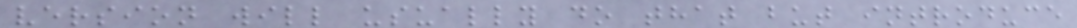version will usually do that but introduce
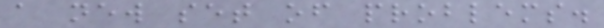a new set of problems.
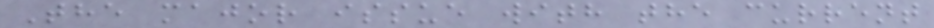The major issue with the current
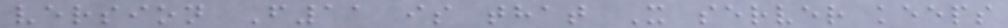version F11 is that X server keeps
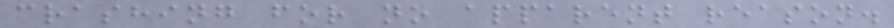crashing for no apparent reason.
